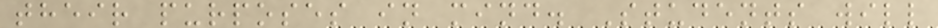their purposes in mind. Students will
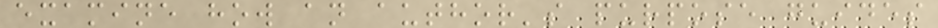examine how an author's purpose guides
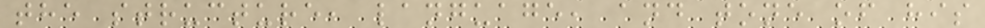the structure, language, and tone of his
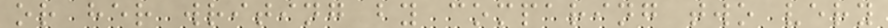or her writing by comparing two very
